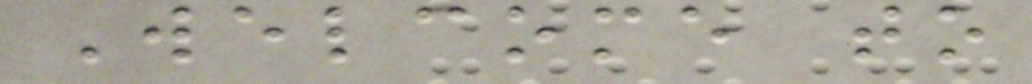Welcome to
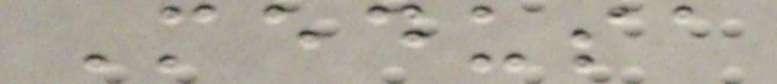Medusa
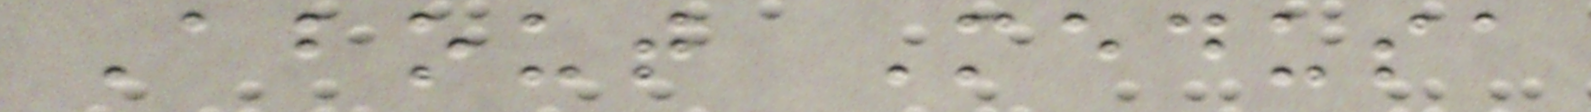About Medusa
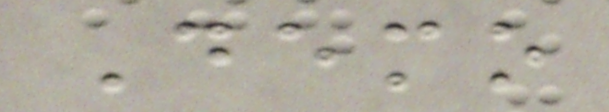Demo
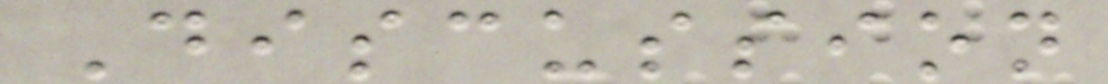Discussion
